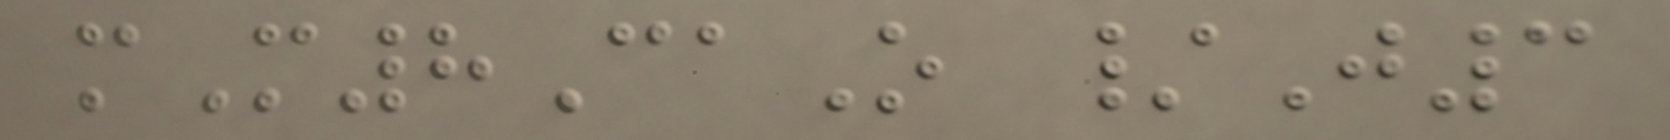mM8CaO /J3
